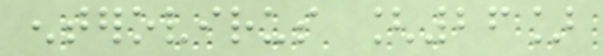enterovirus [26]
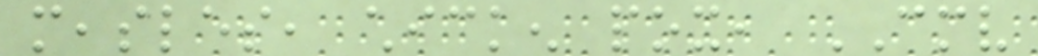measles, chicken pox, CMV
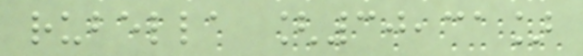rubella [30,31]
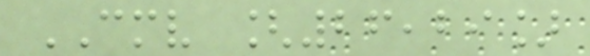CMV [26,29]
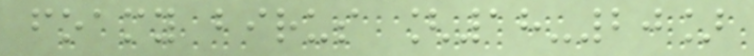foamy birus [18-20]
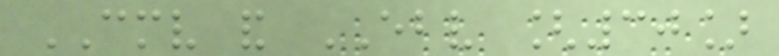CMV and EBV [30]
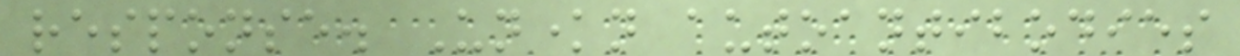response. Unknown autoantibodies
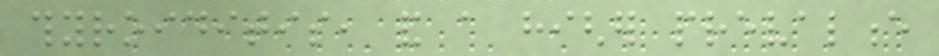thyroiditis, and a higher prevalence
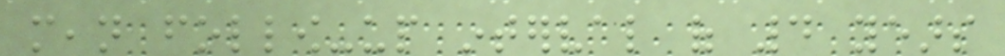mean follow-up interval of 4 years
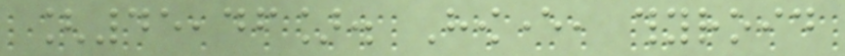[45,46]. However, thyroid
